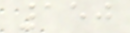150
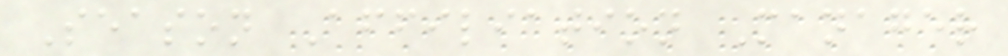Season Affiliation Manager
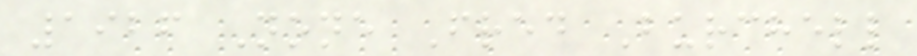1926 None Fred Burchell
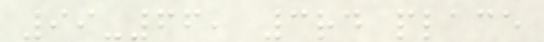99-66, 3rd place
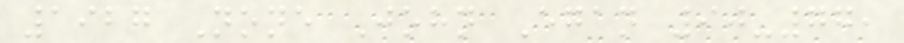1927 None John Egan 90-77,
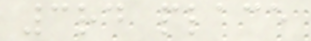3rd place
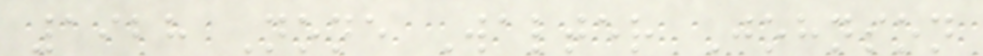1928 None Walter Johnson
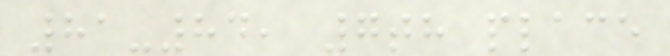81-84, 7th place
